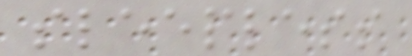sleepless
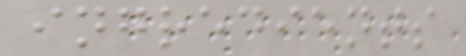ingredients
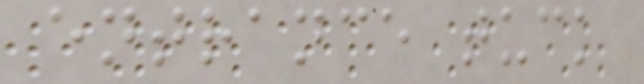entrance tuck
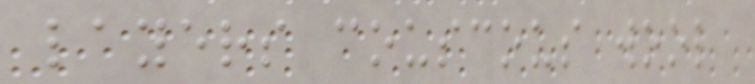layers couscous wool
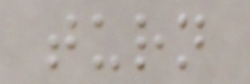turn
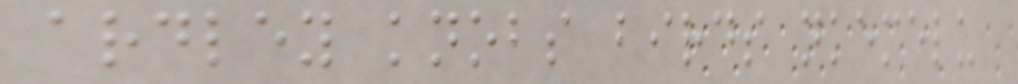ardley knobs birds nkemelu
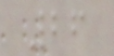26
